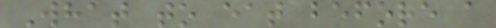What to eat before a
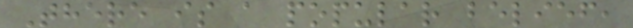There is a popular belief,
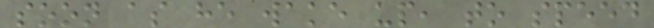soon as he wake up, to speed
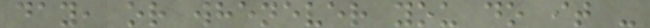day, or whenever you do it -
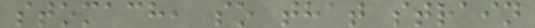stomach, so that strain
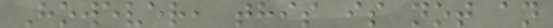However, this is not an
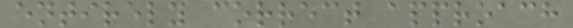entirely correct approach
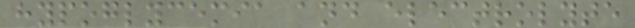hypoglycemia and electrolyte
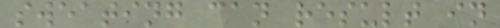sweating can result in
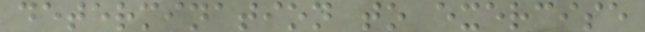determination to exercise
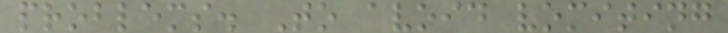problems. To avoid vomiting
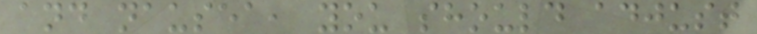and nausea, you should adjust
